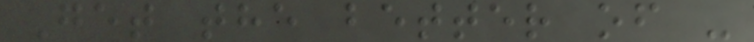Get the better of -
